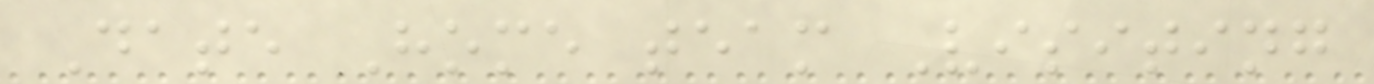Date Home team Visiting
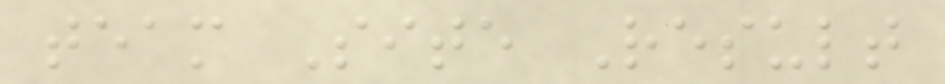team Site Result
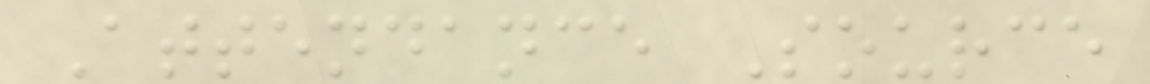Attendance Source
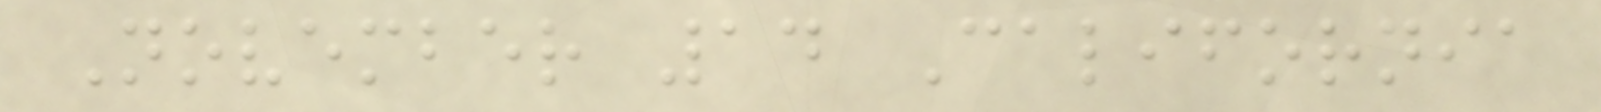November 14 California
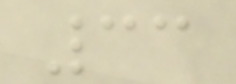33
